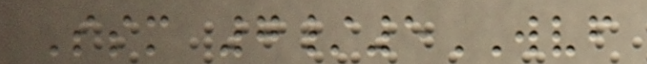Ssm 7/5WVF
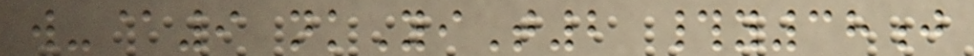w-@9 nkYiT2 #y38j
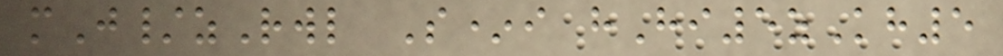mJ/zRwl S*i hHi5zKh5
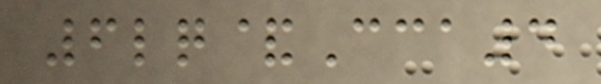6lq&Cca4
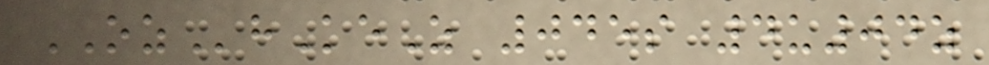OZhKeZ 045s 4u04z
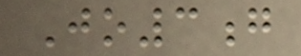Jo3g
